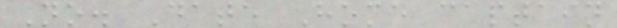No. Date Home captain
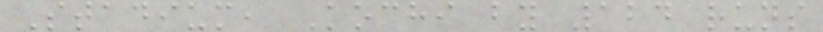Stadium, Kochi by 124 runs
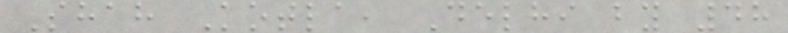Shah Kotla, Delhi by 48
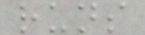runs
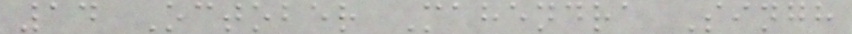14 October Mahendra Singh
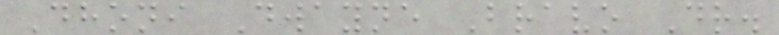Dhoni Dwayne Bravo Dr.
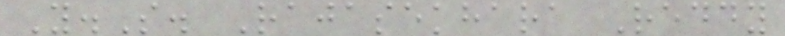Y.S. Rajasekhara Reddy
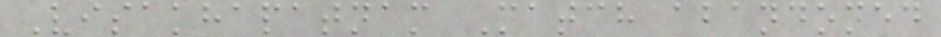Visakhapatnam Match abandoned
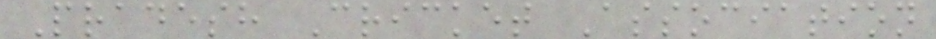Pradesh Cricket Association
